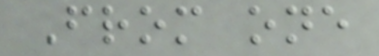From one
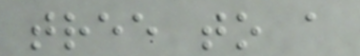tree to a
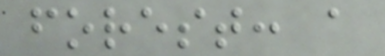forest: a
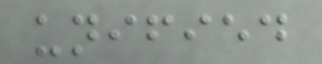unified
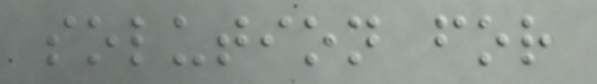solution for
